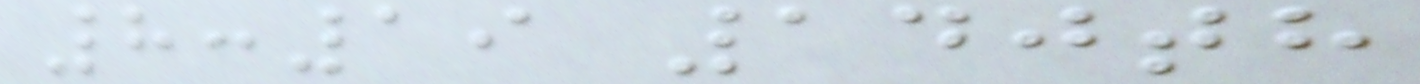8:19 140th
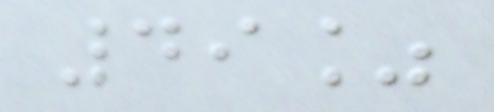49%
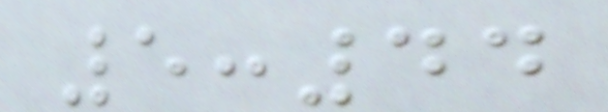5:44
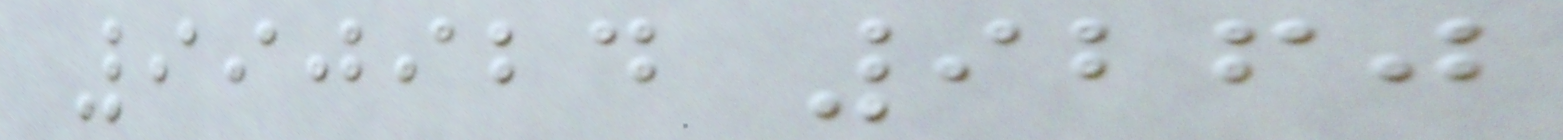990924 9260
